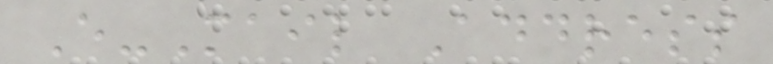E-Mail Address
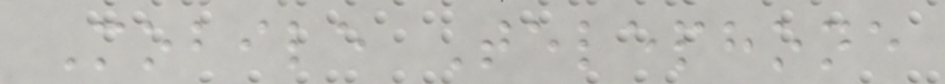Mobile Telephone
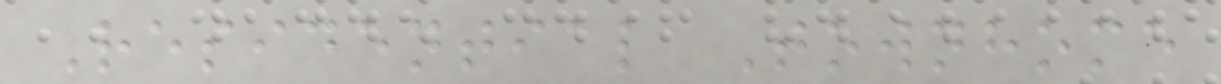Residential Townhome
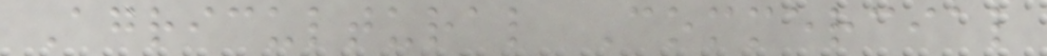Agricultural Commercial
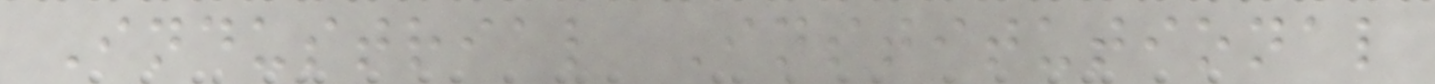Industrial Institutional
